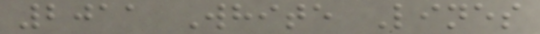2011 White Lines
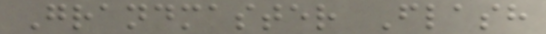Grandmaster Flash
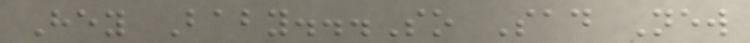Hey Baby...So Sad New
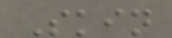Skin
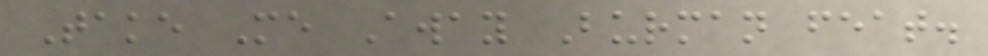Take Me Away Burman feat.
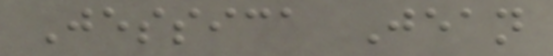Jessica Jean
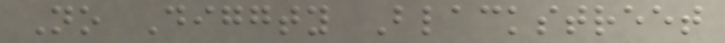No Diggty Blackstreet
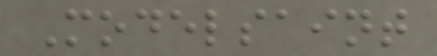Modelsaint
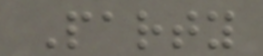Party
